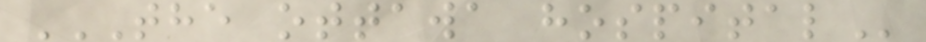THE OTTAWA HOSPITAL
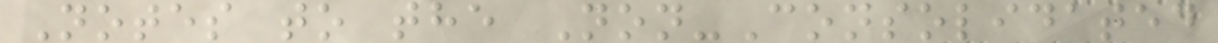Notes to the Non-Consolidated
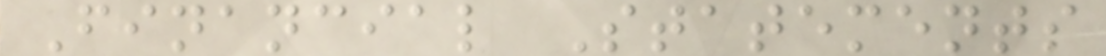Financial Statements
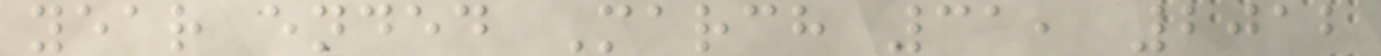year ended March 31, 2012
